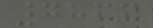7866
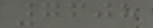7608
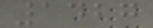1427
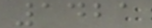1421
